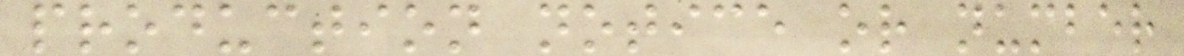production notice or number
